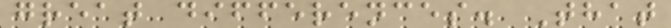great differences. That
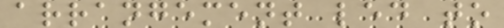arrangement led to
